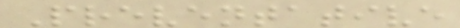Preventative
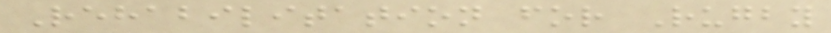Rehabilitation for Rugby
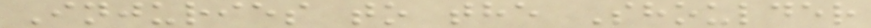Injuries to the Shoulder
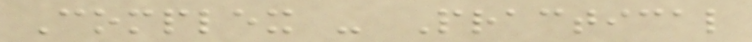Complex - Practical
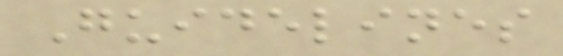Guidelines
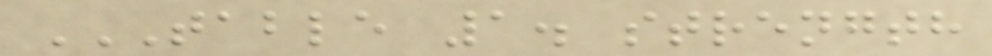TABLE 1. STRENGTH
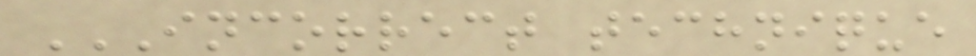INCORRECT TECHNIQUE
